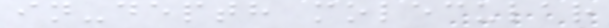in-depth molecular
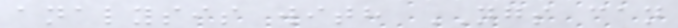analysis with NGS can
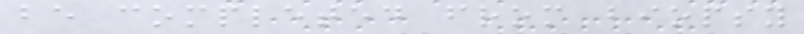be completed from biopsy
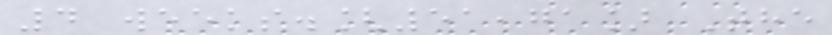4 weeks.[51,71] The
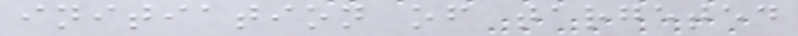initiation of targeted
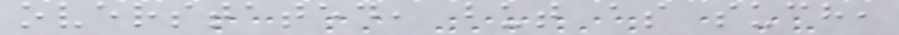overstated, but as such,
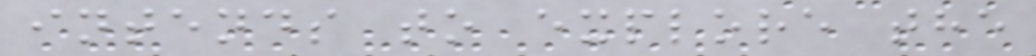intends to explore the
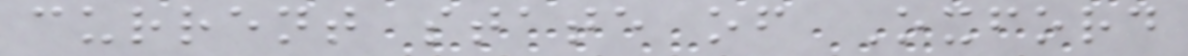current state of Oxford
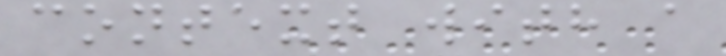context with a
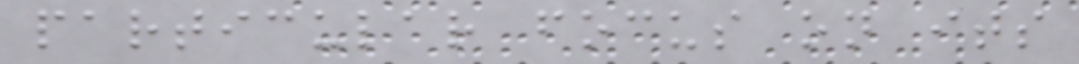particular focus on its
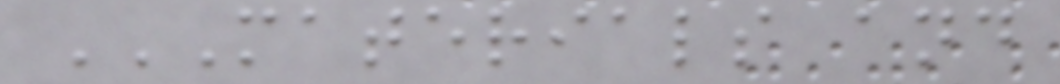MATERIALS AND
